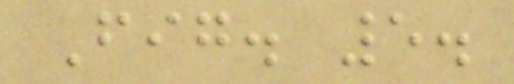Fig. 5.
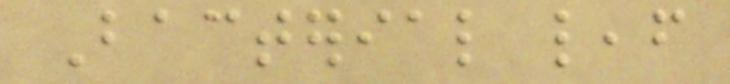Bacterial leaf
